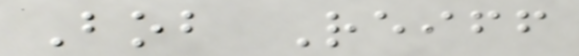Bob Reiff
